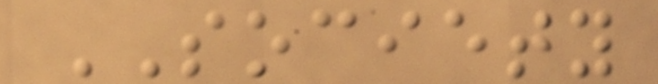SOCIETY
